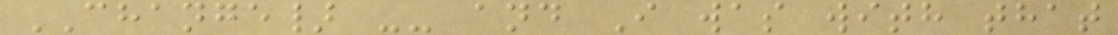CHANGE} -- and I was with that
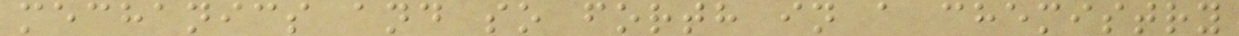mechanics and so forth in a chemistry
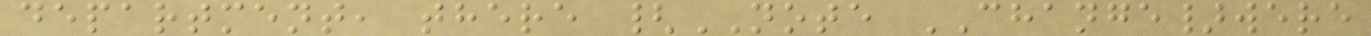department, there {NOTE CHANGE}were
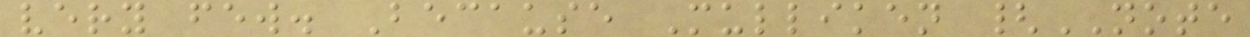very few. Because Mulliken {NOTE
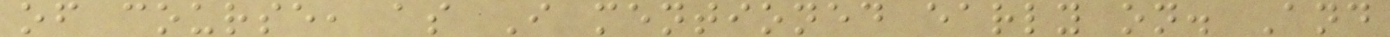of course, as I mentioned early on. And
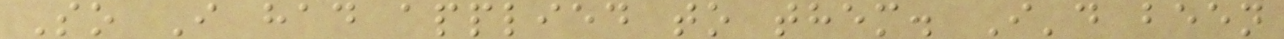So I had applied to them. I'd been
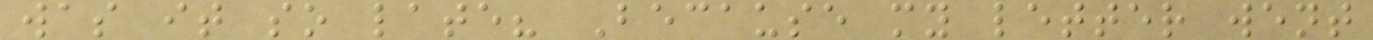was it so late? Because my letter went
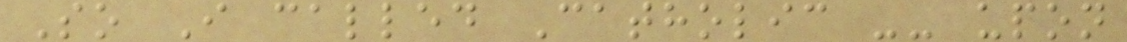So I called Catholic -- upon
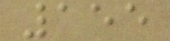155
